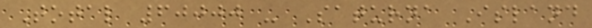Total 60000 - Saturna Island
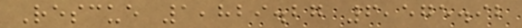Rescue 1,829.27 6,575.92
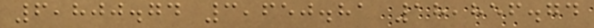6,800.74 3,650.81 18,856.74
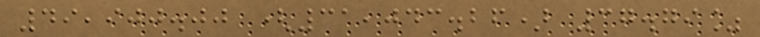49,900.00 (31,043.26) 37.79%
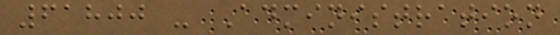61800 - Administration
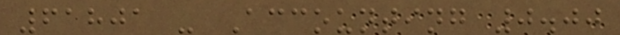61801 - Accounting 0.00
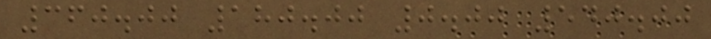360.00 180.00 0.00 540.00
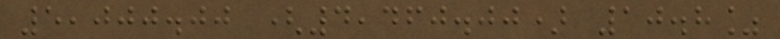5,000.00 (4,460.00) 10.8%
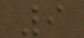9
